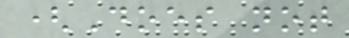(Does not
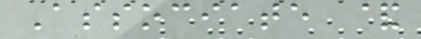Associate &
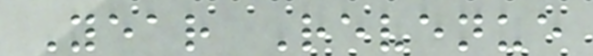Year Revenue
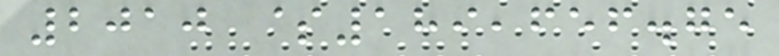2010 $189,656.75
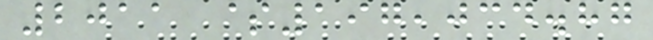2011 $197,034.87
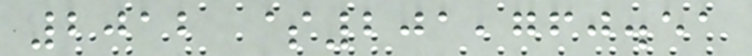2012 $201,760.51
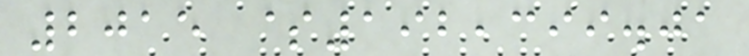2015 $192,399.01
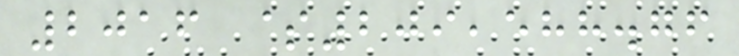2016 $209,588.76
